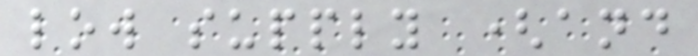low supply (and
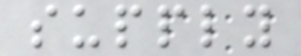supply
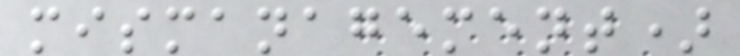mismanagement)
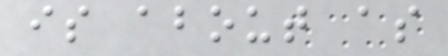is about as
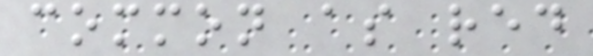common as red
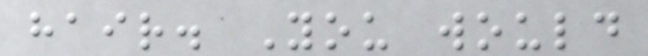hair. You would
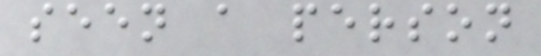seen a person
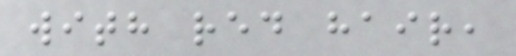with red hair,
